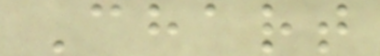Chart
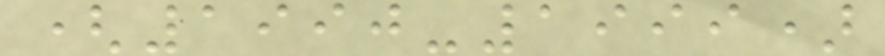(1990-1999)
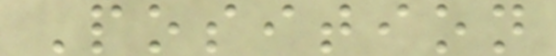Position
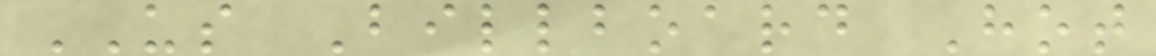US Billboard Hot
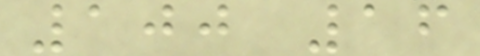100 16
